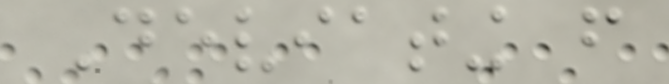Deviating from
